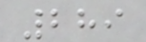289
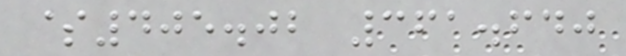$405.02 361.640
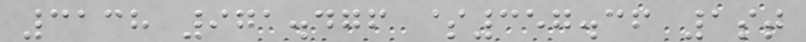3138 971.476 $357.36 1st
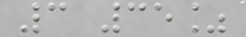3 35%
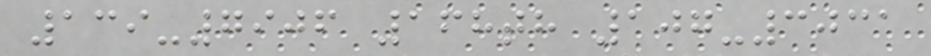139-7906 168th 107-3031
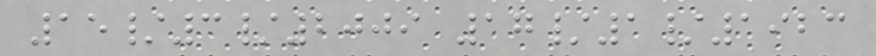15/3/2009 17/1/1923
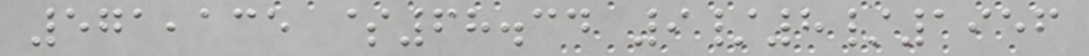571,135 $68.34 9/8/1956
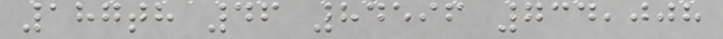187th 46 84596 734,008
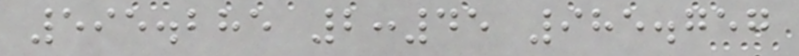595.285 2:45 985.757
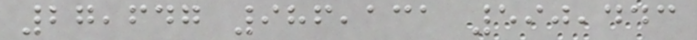27,647 986,131 590,443
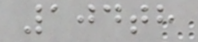104th
